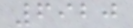6920
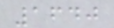1640
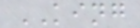KING
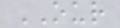OUR
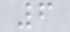6
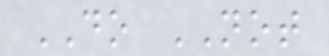DO NOT
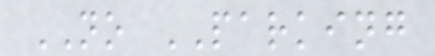NO PARKING
